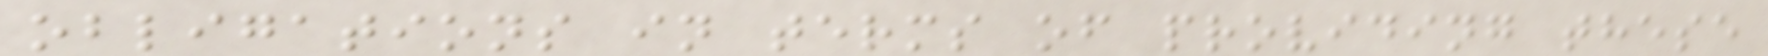obligations in terms of providing these
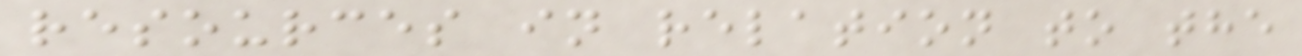resources in relation to the
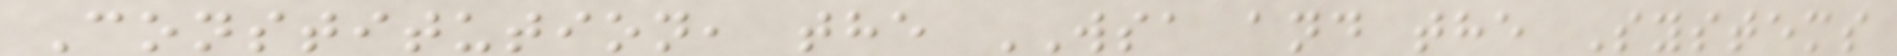Constitution, the WSA and the Systems
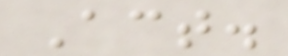Act.
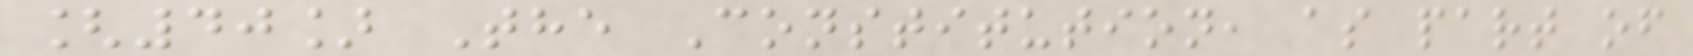[40] The Constitution, as part of
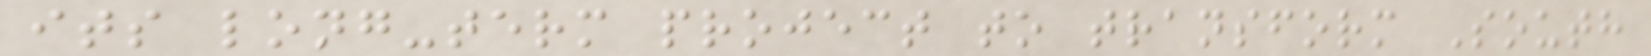its long-term project to transform South
